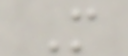M
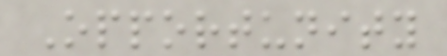Opportunity
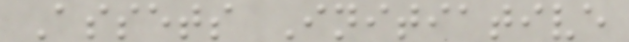Assets Initiative
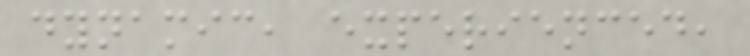dynamic, experienced,
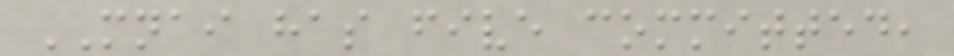MNAI has five committed,
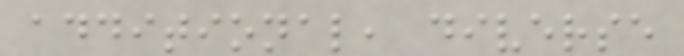additional, diverse
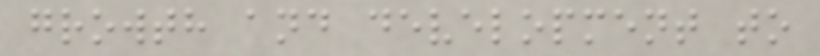growth and development to
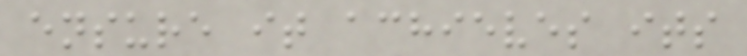ensure it achieves its
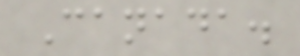Canada.
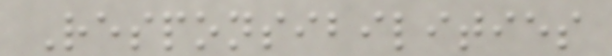Responsibilities
